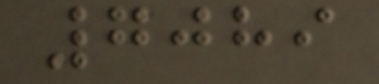7089
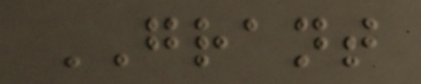GRANT
